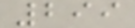299
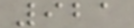921
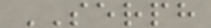SERPH
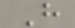H
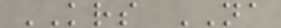KRS NA
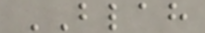BLAH
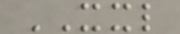XXL
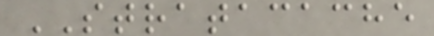STRATACACHE
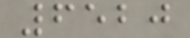6520
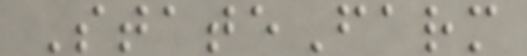StateFarm
